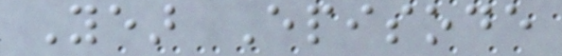Year Episode
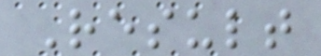Result
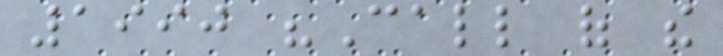1990 "Call of the
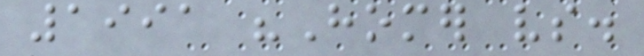1991 "Homer vs.
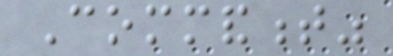Commandment"
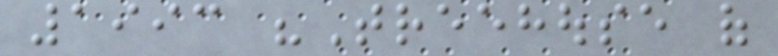1993 "Treehouse of
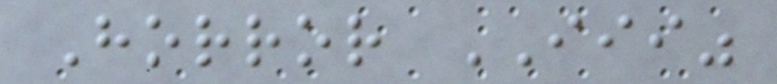Horror III"
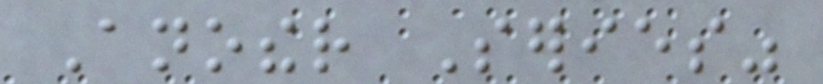Another Series"
